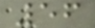56
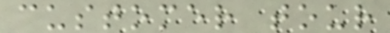customer tour
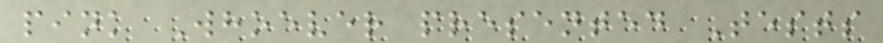pink Whoever presented Tests
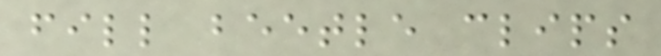fill beetle clips
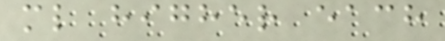ml higher each
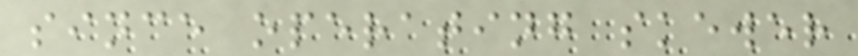since operating skewer
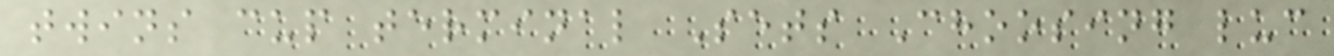twins cup terminal Sets Choosing luc
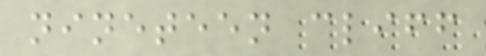nineteen cliff
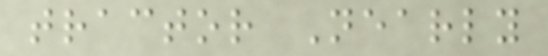tractor Nearly
